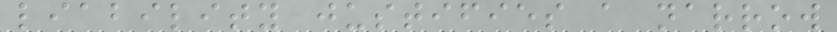liability justifies a narrow
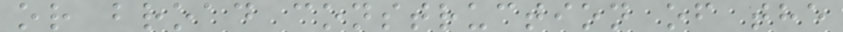or broad construction of the
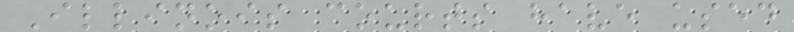Illinois courts have used
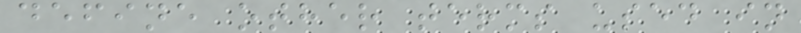define other terms used in
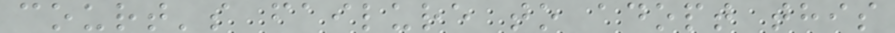court's failure to adopt this
